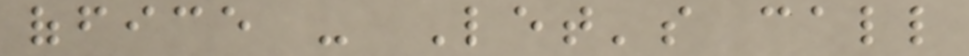office - Let's call
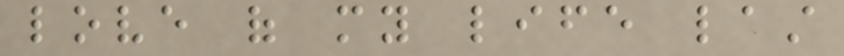love of my life last
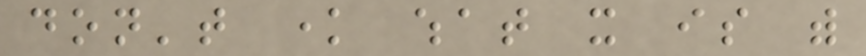don't know what it is with
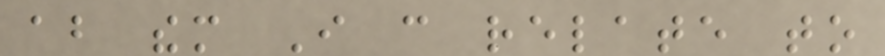about them I can relate to
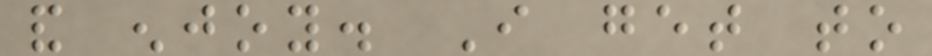and enjoy. I get to
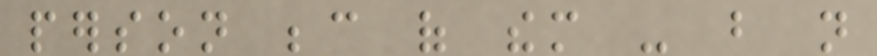person because of them - but not
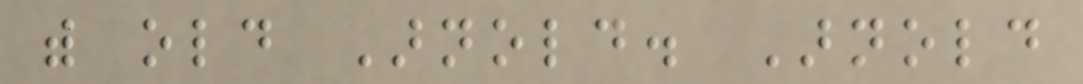with old Arnold. Arnold
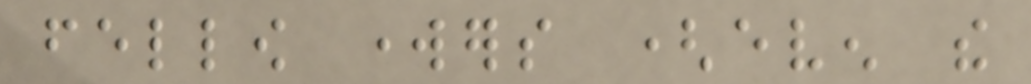fellow workers (even the
